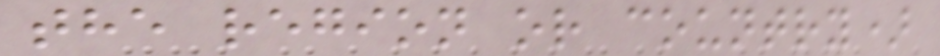the region or country)
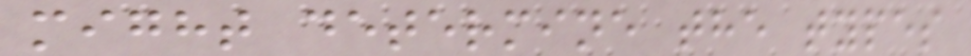might determine the types
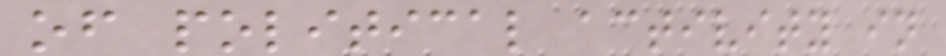of political activity in
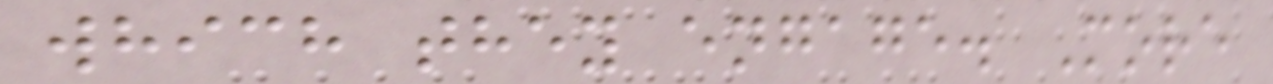which they engage. More
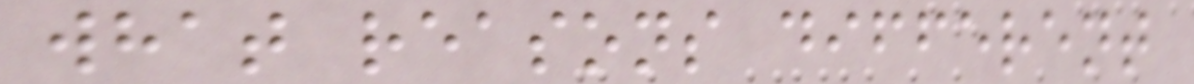what reasons different
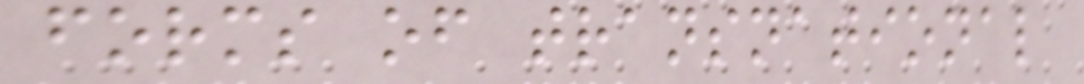forms of transnational
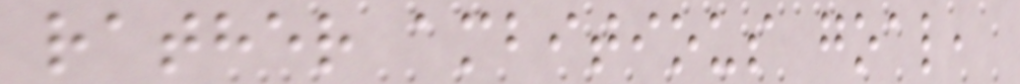rather ambitious goal,
